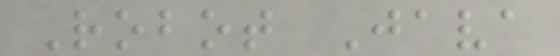Robot Java
